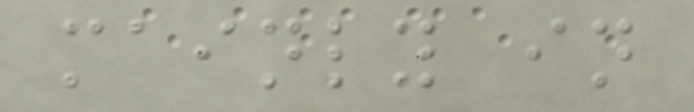mainly in
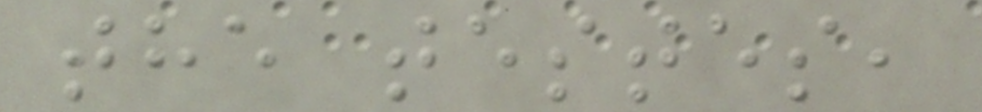the testes,
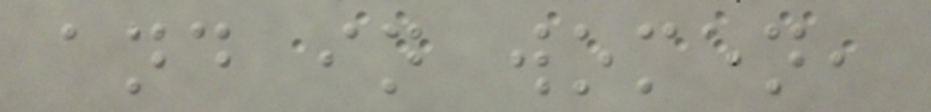and in women,
